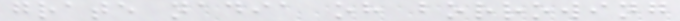grate nadia oh borrowing
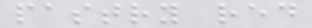pastry red
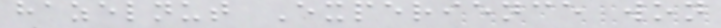hazelnut Experience won
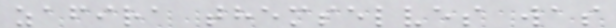zafira themselves was
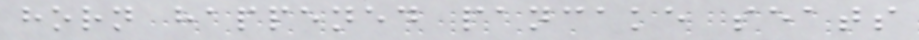horn happened pancake seats
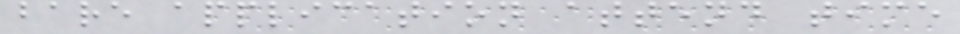bare application attend time
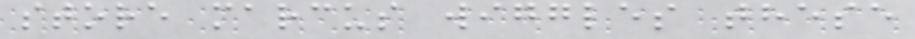store marcus wiggles these
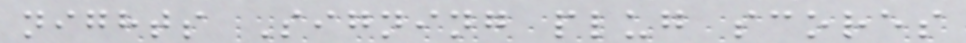nights Signing plug scores
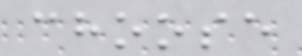choose
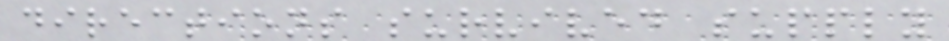directions survived supply
